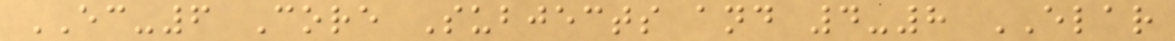EC-6 Core Subjects and 4-8 ELAR
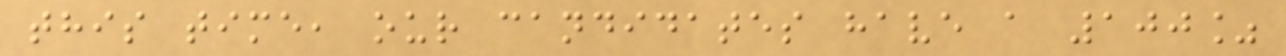this time, our candidates have a 100%
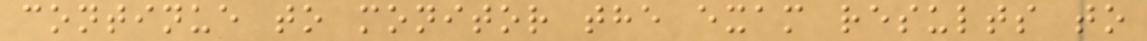continue to monitor the exam results to
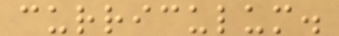curriculum.
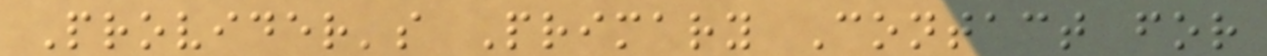Provider's Primary Contact for
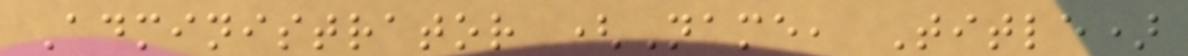Administrator (Name, Title)
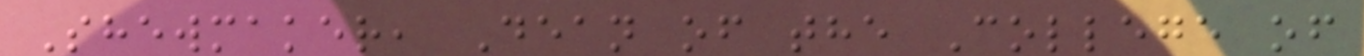Shewmaker, Dean of the College of
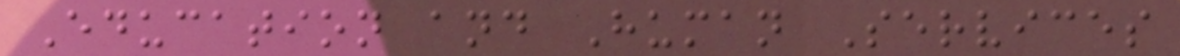Education and Human Services
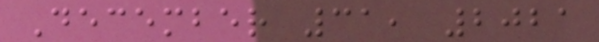December 31, 2021
